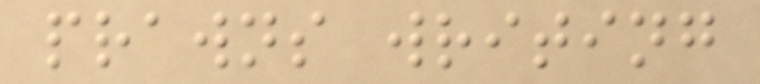prawns writing
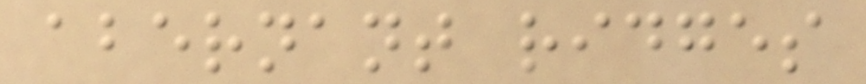abernant ridges
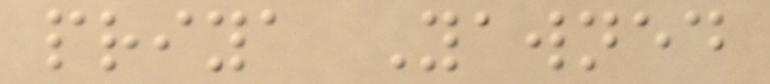priya Yawned
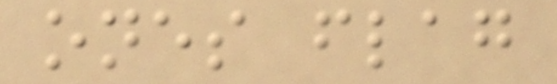ones flag
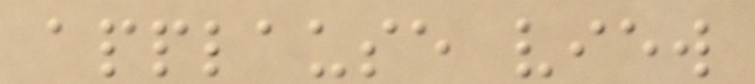applause view
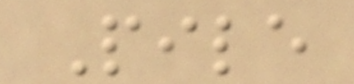Pile
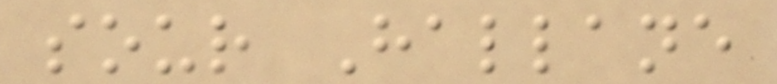sour Hallane
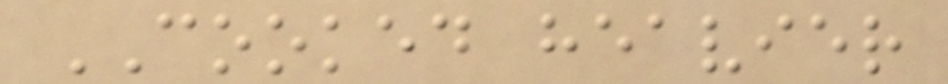COOKED heavier
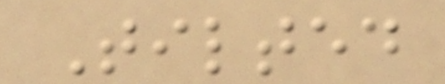Tilted
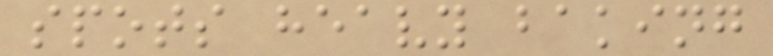spots heavy baking
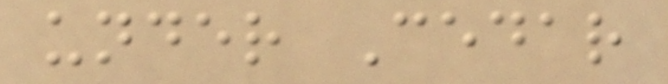under Cedar
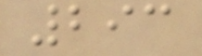293
